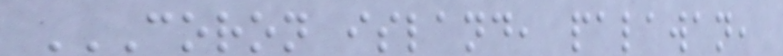CORON ISLAND, PALAWAN,
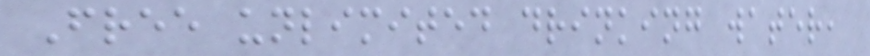Free unlimited drinking water,
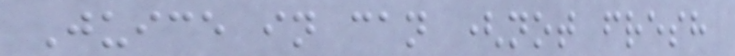Juice in can (not fresh
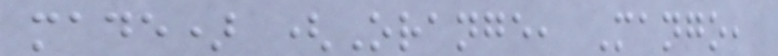made) (Orange, Mango,
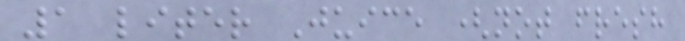1 liter Juice (not fresh
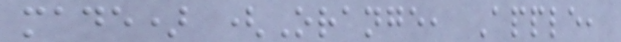made) (Orange, Apple,
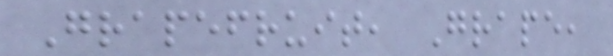Grapefruit, Grape,
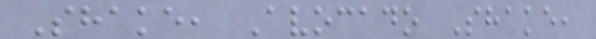Shake, Avocado Shake,
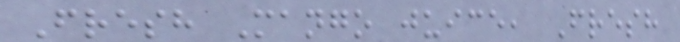Fresh Mango juice, Fresh
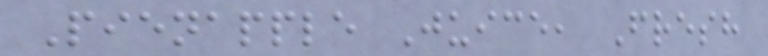Pienapple Juice, Fresh
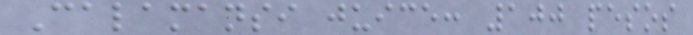Calamansi juice: 100 pesos
